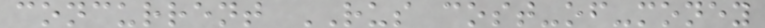concurrent RUS cost-of-money
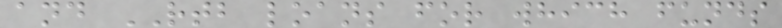and RTB loans for which funds
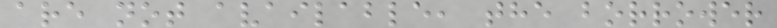are not available, the borrower
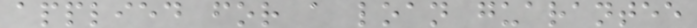applied for a loan guarantee
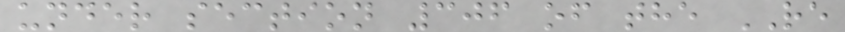under section 306 of the RE
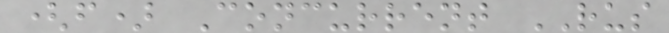(f) Concurrent RUS
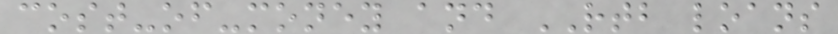cost-of-money and RTB loans
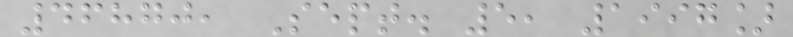46870, Sept. 5, 1997]
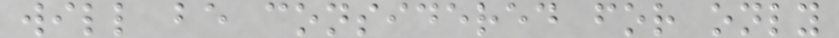will be considered for only
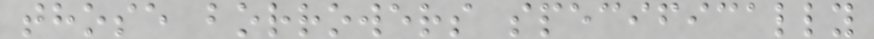those borrowers specifically
